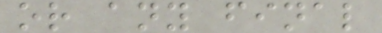or any final
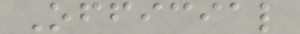Official
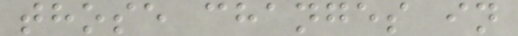those changes in
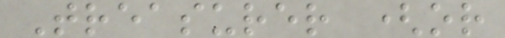Treasurer (or
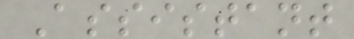Assistant
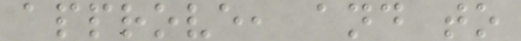approve, and to
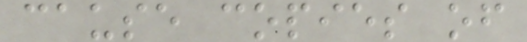cause copies of
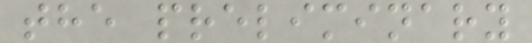the preliminary
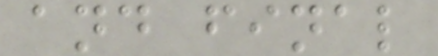and final
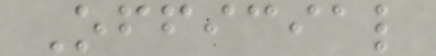Official
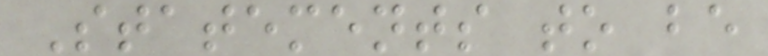Statements to be
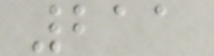211
